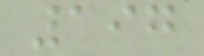197
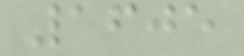1605
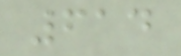614
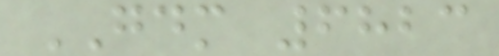GDM 6823
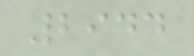2944
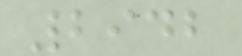2942
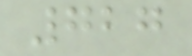727
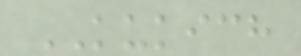KUKICH
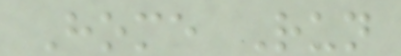Home Run
